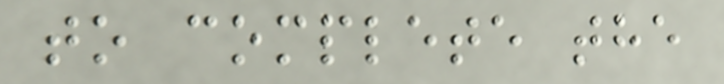to complete the
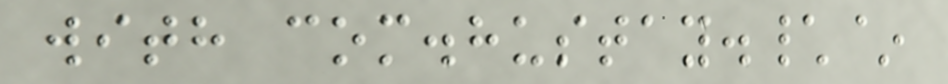with com.hustay.\~
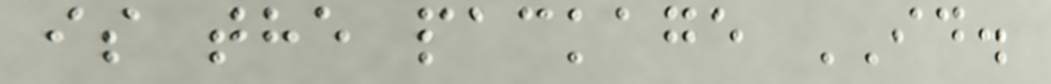is the package ID.
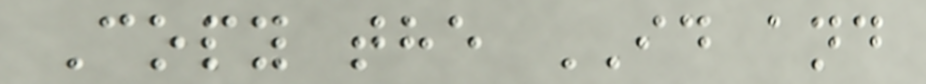Copy the ID and
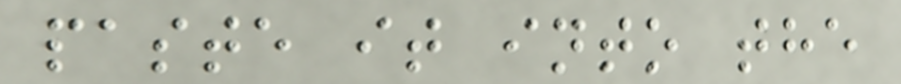paste it into the
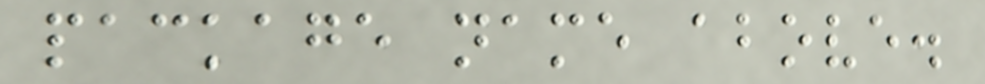package name above.
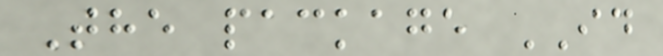The package ID
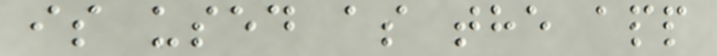is used as the app
